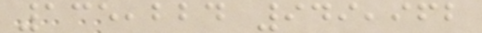135,224 949,962
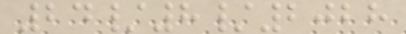24/8/2028
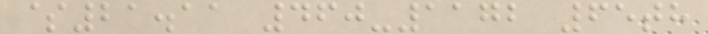$21.11 460-1172 65th
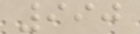990
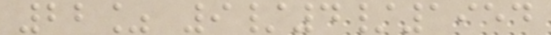22% 9/4/1954
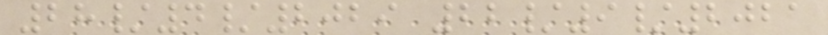28/4/2029 22/9/2021
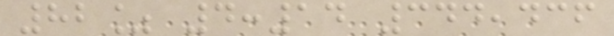82% 4:14 344,436
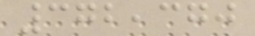372,370
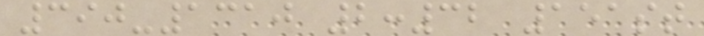390-1310 2:32 151st
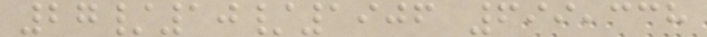27/10/1906 699,338
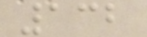132
